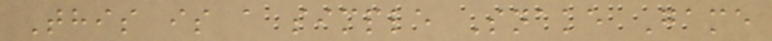This is a simple Snake Game
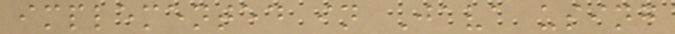implemented in Java using
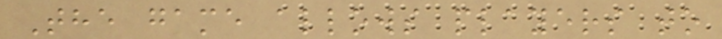The game allows players to
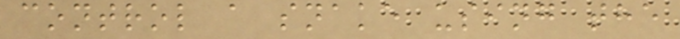control a snake using the
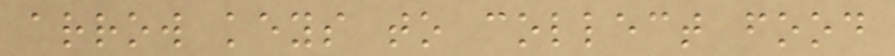arrow keys to collect food
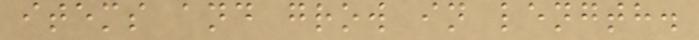items and grow in length.
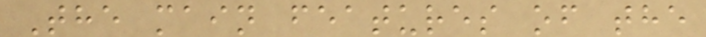The main features of the
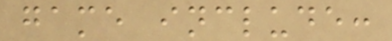game include:
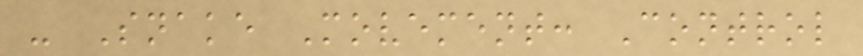- Snake Movement: Control
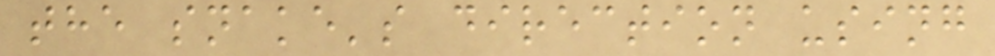the snake's direction using
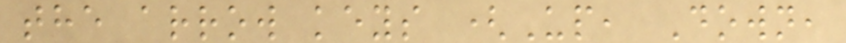the arrow keys (Up, Down,
